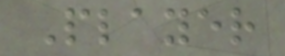Player
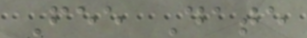Fee Date
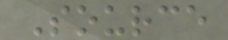Source
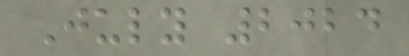July 2024
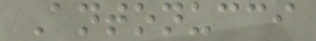Antonucci
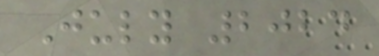July 2024
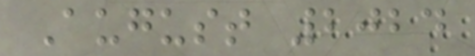August 2024
